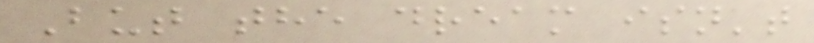But the dream isn't
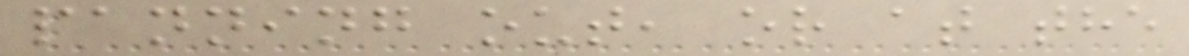panning out, or at the
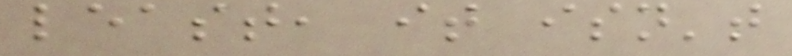least, it isn't
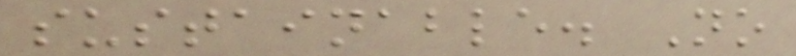sustainable. No
